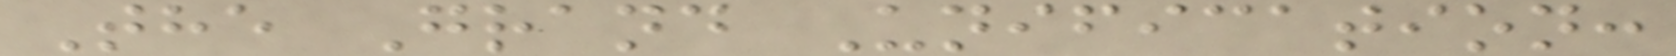The Grand Unification:
